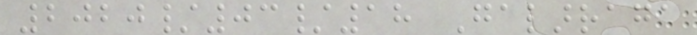2020/03/18 Galarraga
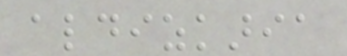aldizkaria
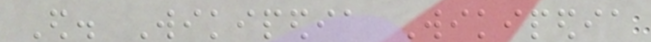Ed. Wikipedia Wikipedia
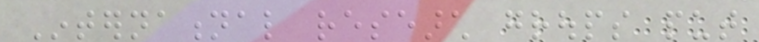International research groups put
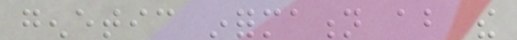genetic information about the
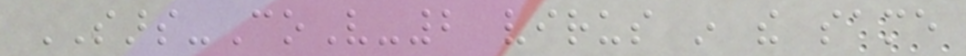SARS-CoV-2 virus in the same
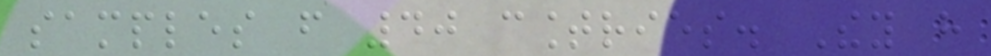samples from 40 countries. They have
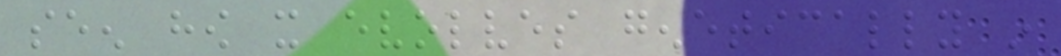seen how it evolves genetically in
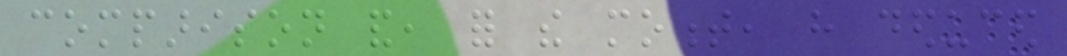comparison and, for the moment, have deduced
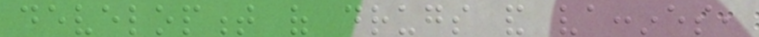development of drugs and vaccines,
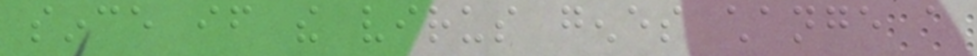since if the virus genes change a
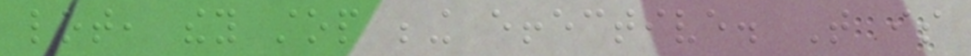lot, they stop being effective. That is
